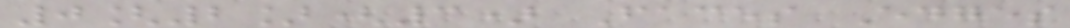0[2](3) Faces Edges
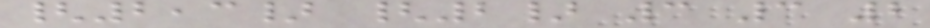{2,3} {2} 3 3 2
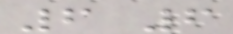6 6
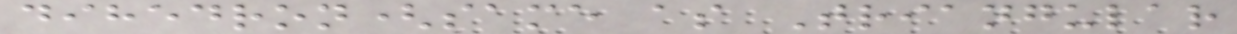dihedron(same as Triangular
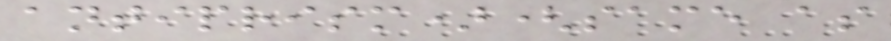antiprism)(same as
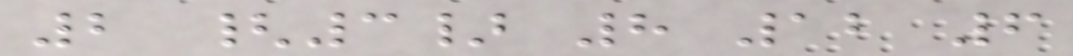2 {3} 8 12 6
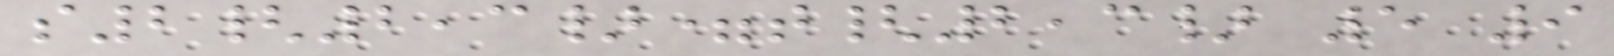s2{2,3}=t{2,3} 5 9
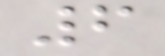6
